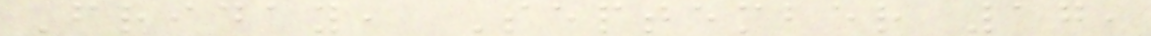Friday, September 17,
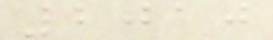2010
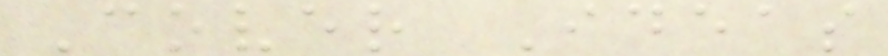Cover Ideas
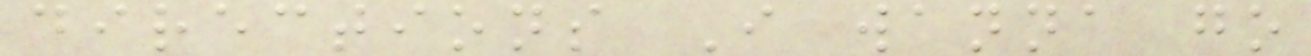directions I wanna go
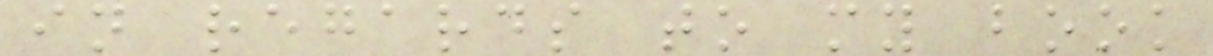in regards to my book
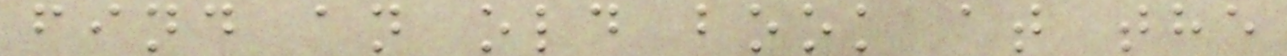find an old book at the
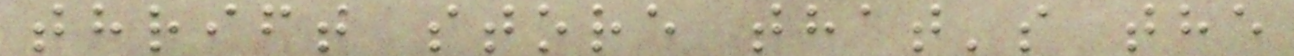thrift store that's the
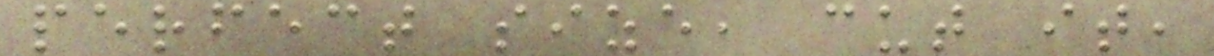perfect size, cut it,
